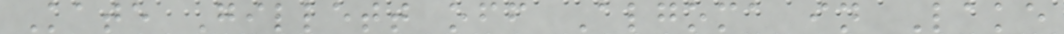Kate Gillett off Algoma in Lake
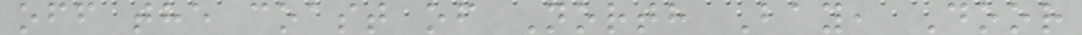off the coast of North Bay, Door
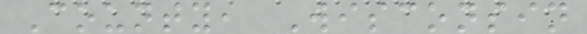County, Wisconsin
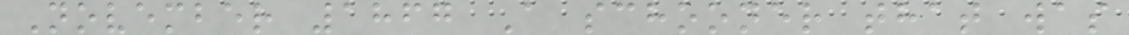November 1867 A schooner that was
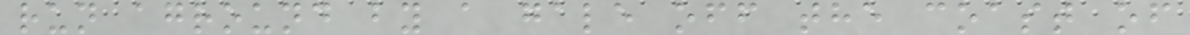run aground by a gale off the coast of
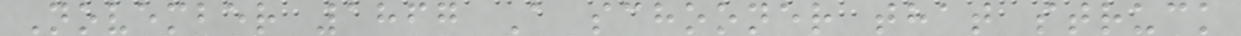November 1867 A schooner that struck
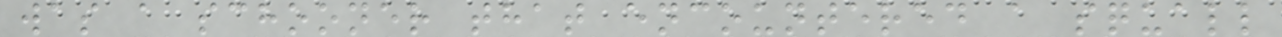was a schooner that encountered a squall
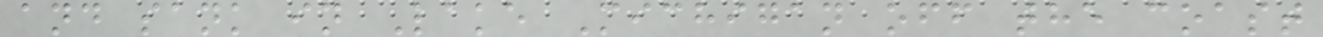and sank in Lake Michigan off the coast
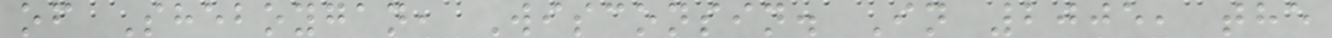of Sheboygan, Wisconsin. In 2005, the
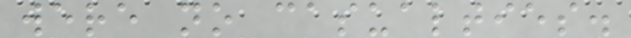were no casualties.
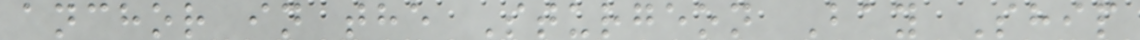anchor in the Sturgeon Bay Ship
